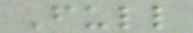Full
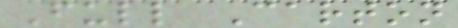Full Carton
